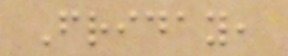Friday,
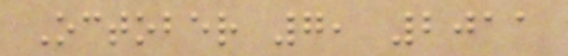October 7, 2011
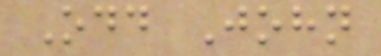Odd John
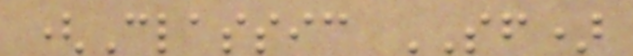(Classic SF)
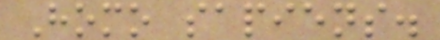Homo sapiens.
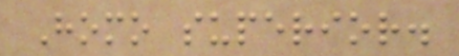Homo superior.
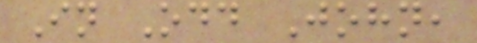In Odd John,
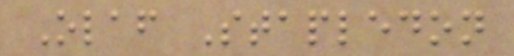Olaf Stapledon
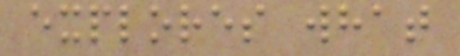explores what
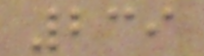239
